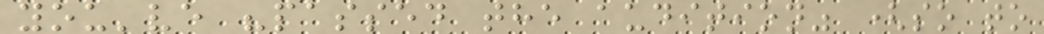you've "passed the audition" (so to
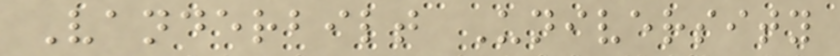Vanderbilt University
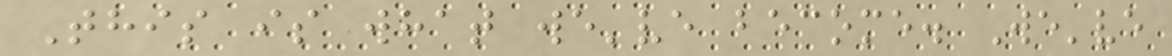This is what we've become. We've
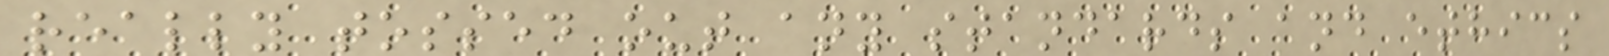really tossed out any standards and ethics
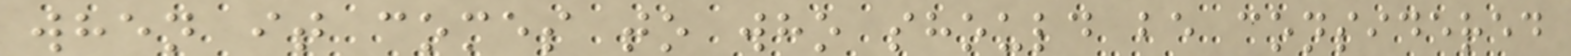when it comes to who should be considered
